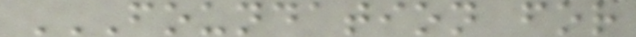FOUNDATION FOR
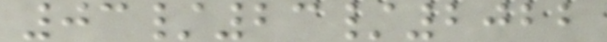03/23/2022
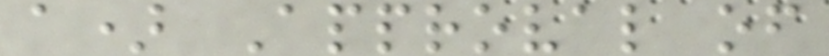a) Approval of
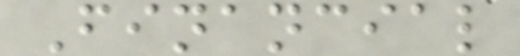Financial
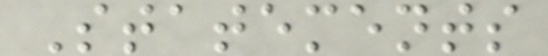Statements
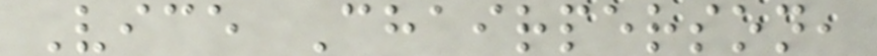Vice Chairperson,
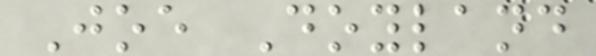Joe Doyland
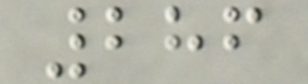286
